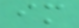im
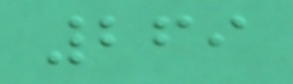269
